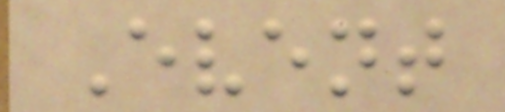Event
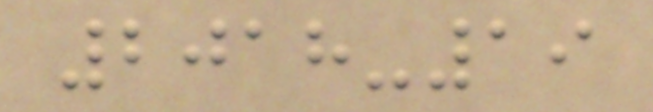2018-19
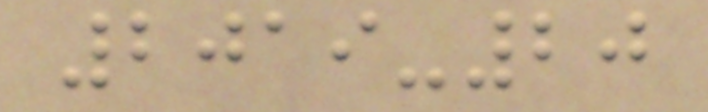2019-20
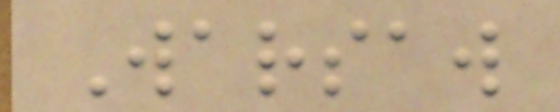Warsaw
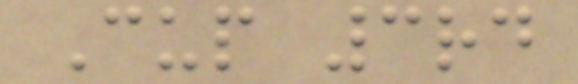Cup 3rd
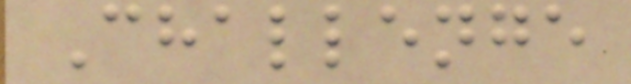Challenge
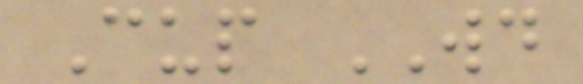Cup WD
